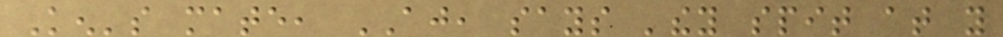Ken's mate, AJ, says 'they spit at you
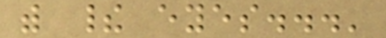with their eyes...'
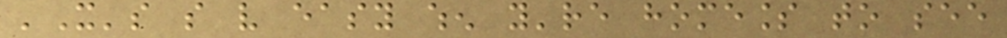'It's so very easy when you're homeless to see
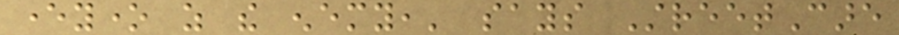everyone as the enemy,' says StreetCare
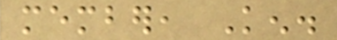member, Ken.
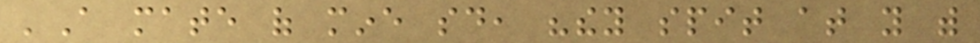'A mate of mine said, "they spit at you with
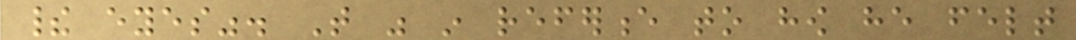their eyes". That was in reference to how he felt
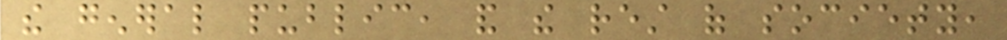the general public, and the rest of society,
